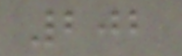202
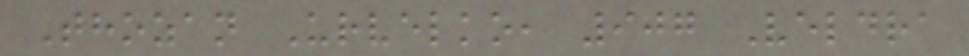Thozan Urvelko, 907 Veldra
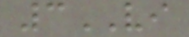3VI
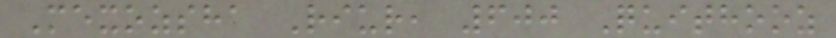Mexozsha Riur, 600 Quithooz
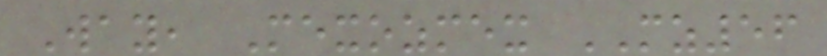Way, Mexozmex MZ56
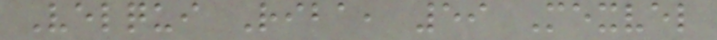Velqui Riba, 59 Mexvel
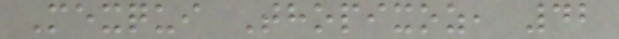Mexqui Thopixoz, 42
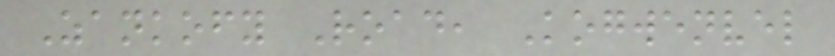Zankofy Road, Kogwenvel
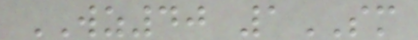WZ40 1SM
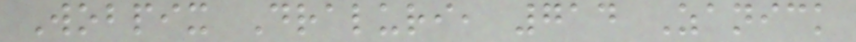Wobpix Draluri, 714 Zanick
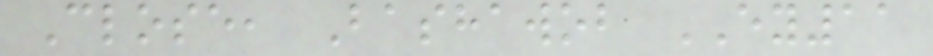Close, Bashawob EY11
